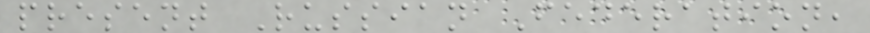present Russian Federation,
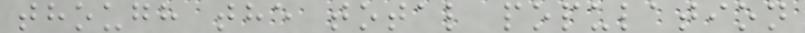though the total population
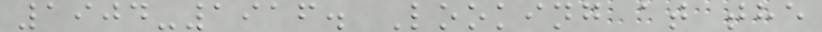1904-1916. Looking at the
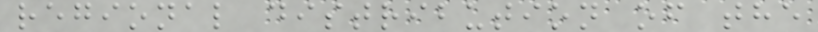regional distribution of the
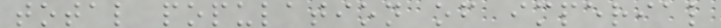total population of imperial
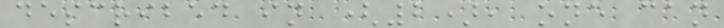described in (2), one can
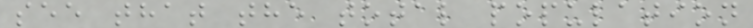see that the total population
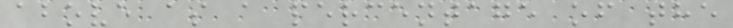above as a percentage of the
